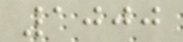1000
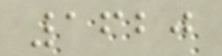1620
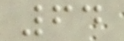64
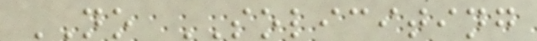NO SOLICITING
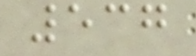537
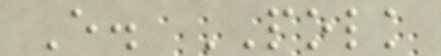E. POLK
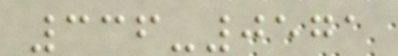336-0571
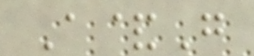A&G
